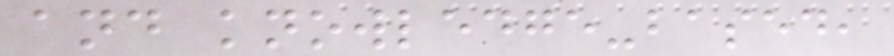and knowledge-based,
